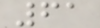61
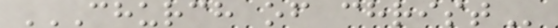CHURCH OF CHRIST
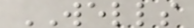WELLS
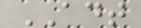ADT
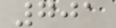701
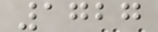1727
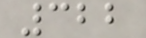322
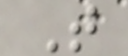T
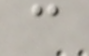c
